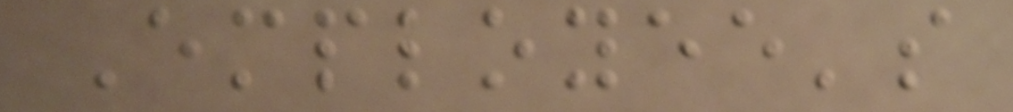Employee's
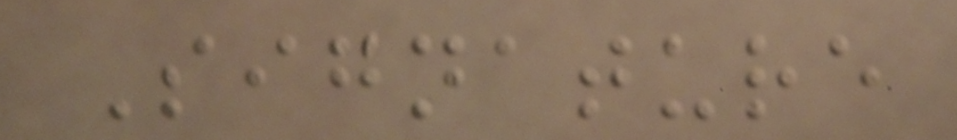Signature
